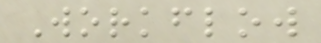Workflow
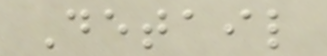Detail
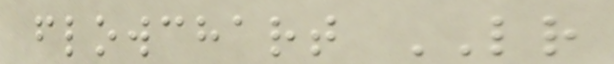flowchart LR
